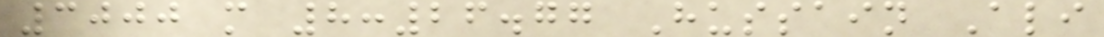3000 m 8:26.77 Hussain Ali
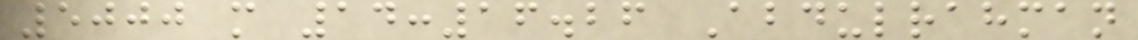5000 m 14:16.26 Abdulrahman
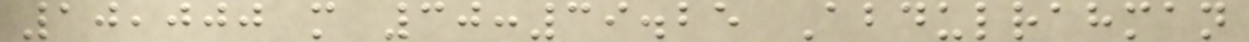10,000 m 30:39.25 Abdulrahman
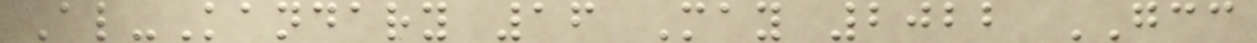Al-Kandary 16 May 2022 GCC
